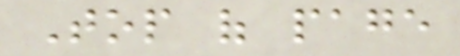Top of page
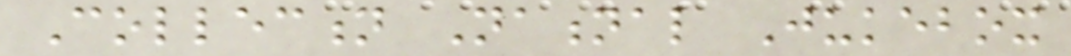Collection National Jukebox
